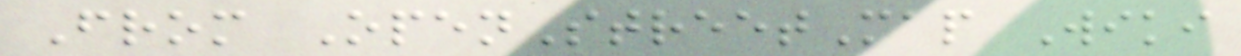From OpenStreetMap Wiki
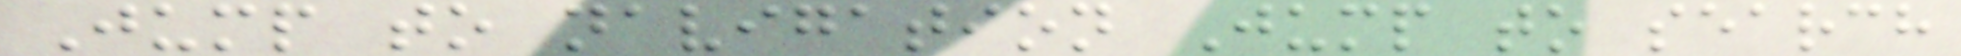Jump to navigation Jump to search
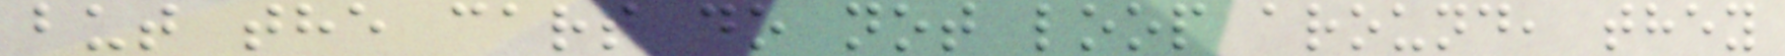but the cars do not loop around, they
